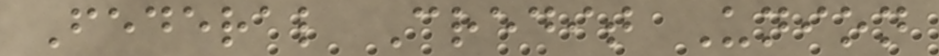Federal Credit Union
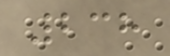238
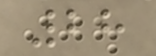28
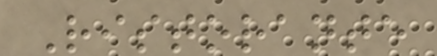Ristorante
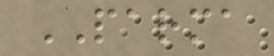PARMA
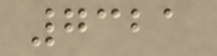7321
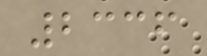2336
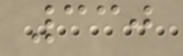330
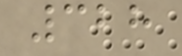328
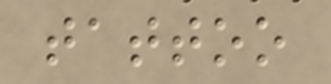tattoo
